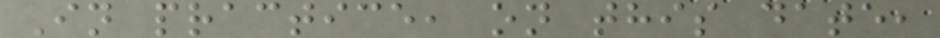In practice, on this date,
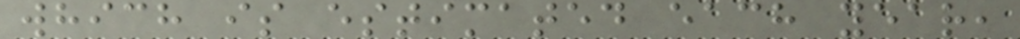which is estimated each year,
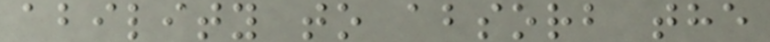ability to absorb the
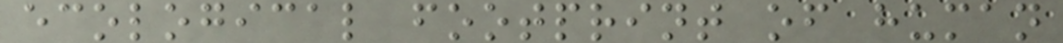ecological footprint of human
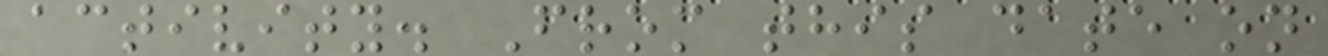activity. From this date on
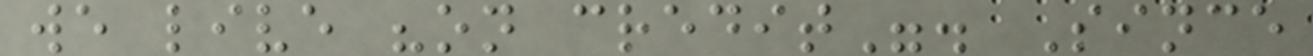we live "on credit". Since
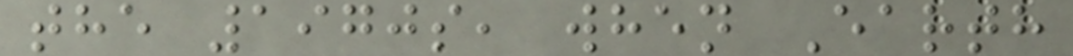the 1970s, when Earth
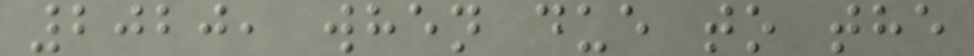2020, when due to the
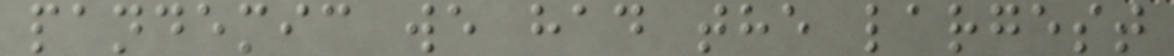pandemic we had the largest
